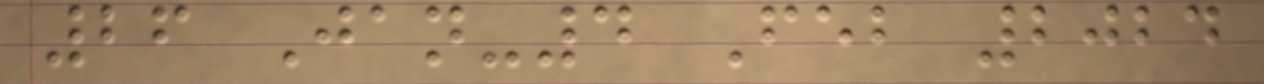26 Jan-4 Feb 2024
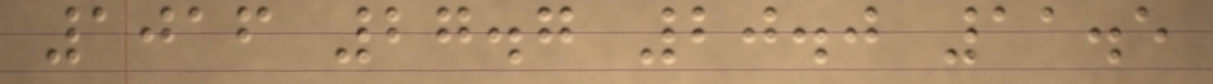1016 27.7 20.0 11.5
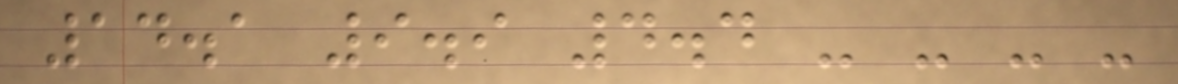14.1 9.9 4.4 - - - -
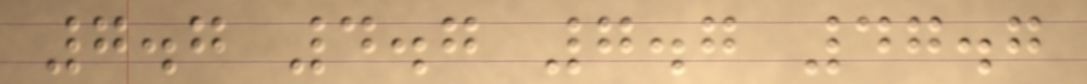7.7 4.7 7.7 47.7
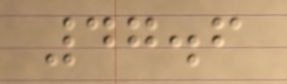47.6
